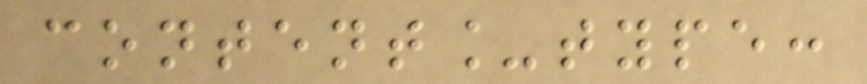content_type:
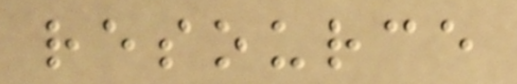resource
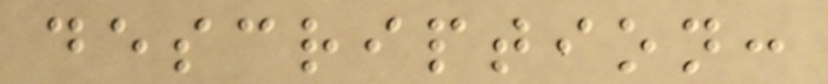description:
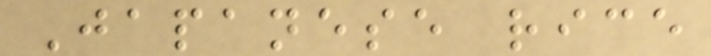Japanese rice
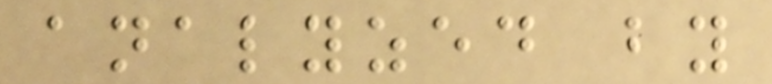analyzed by
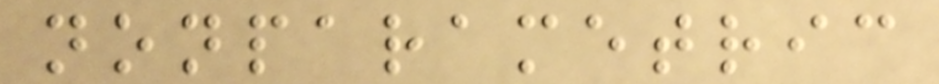nonparametric
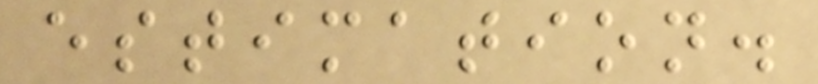estimation.
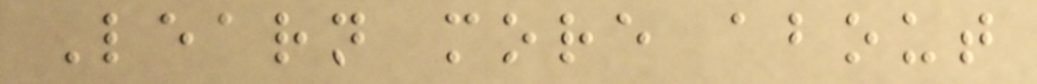Learn more about
